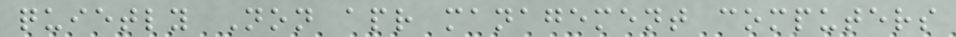quietly Non apr management computers
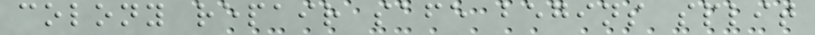colony repair safe begins split
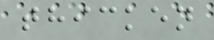thicken
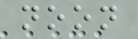noon
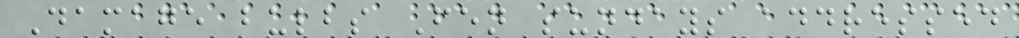Damage bulbs Fen sundays addressed
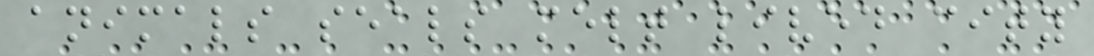animals seals melt lived city
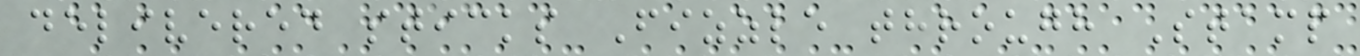delivered sticks Fizzle through Stamp
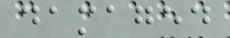damaged
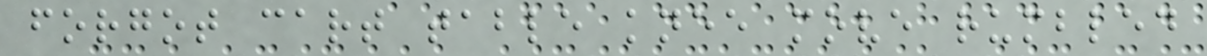forgot cart table knee move rumbled
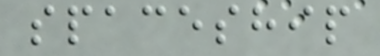spaceship
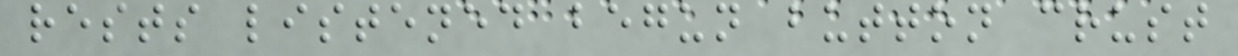rests listened begun button crust
